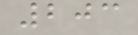203
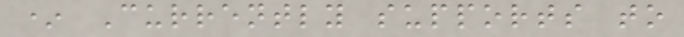* Currently supports to
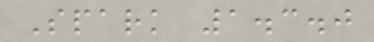Spark 1.3.0
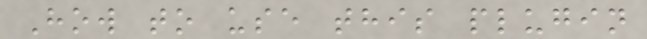How to use this plugin
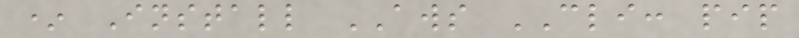* Install AWS CLI: pip
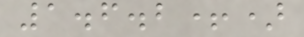1.6.2+)
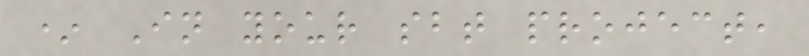* In your sbt project,
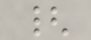{
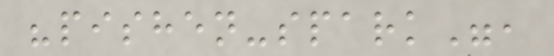"pishen-spark",
